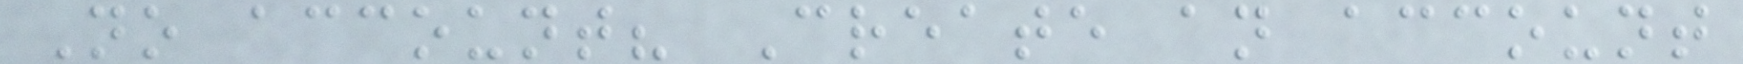No account? Create an account
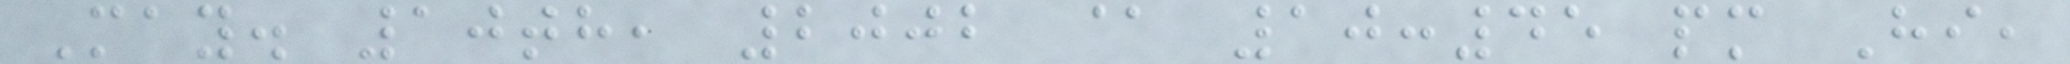May. 10th, 2002 @ 10:45 pm Hi,
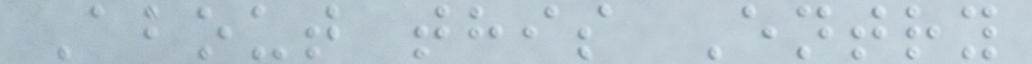About this Entry
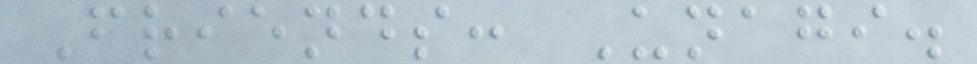Friends: Unagi.
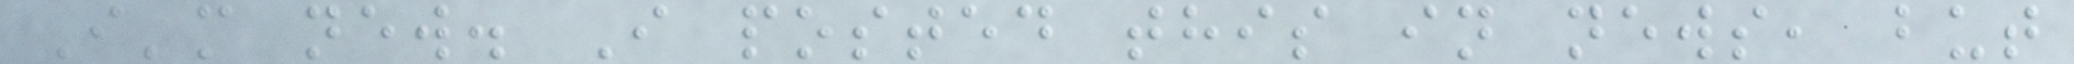I'm new. I posted this in news, but
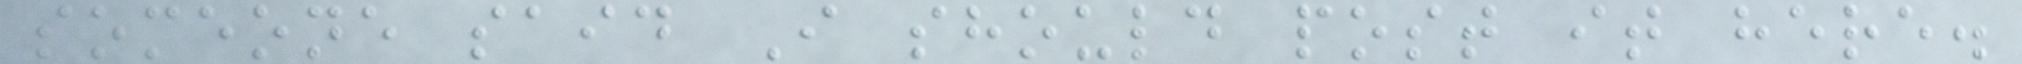someone said I should post it here.
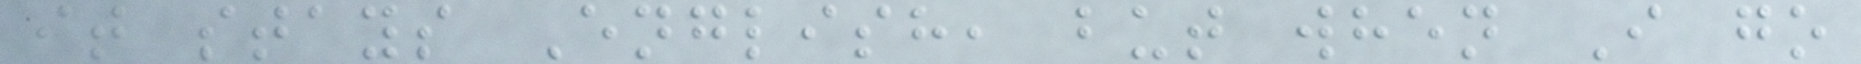it stays English, but when I go
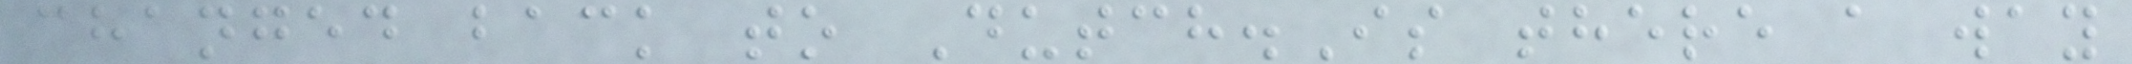changed back to Dutch.Is there a way
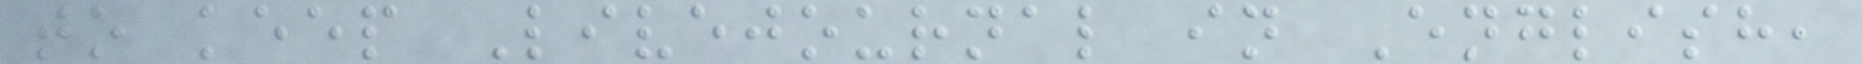to keep Livejournal in English,
